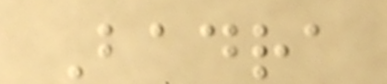Badra
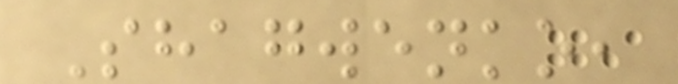Shagwenko,
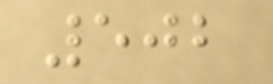502
